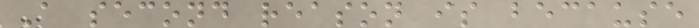A second reason is because
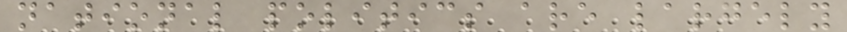national politics are largely
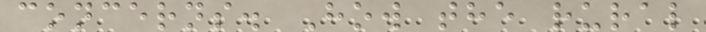concerns. How the rural
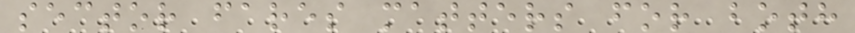sector fares matters for both
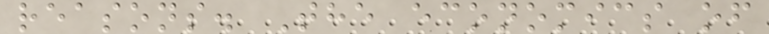reasons. The economics of
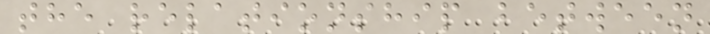the relationship between
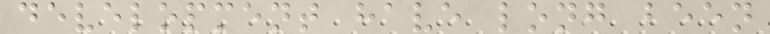development have long been
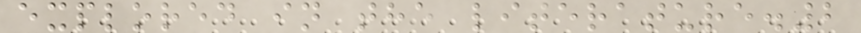explored in the literature.2
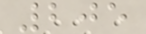205
